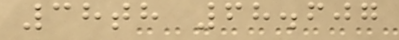38th 68.607
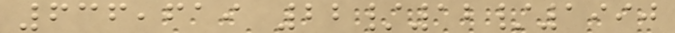636,619 22/12/1990
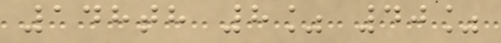148th 8% 40%
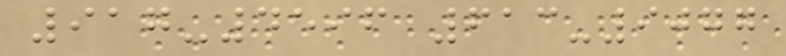917-4596 613-9077
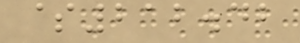$212.42
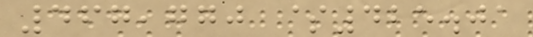467,770 $425.01
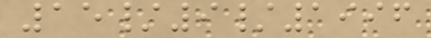15/9/1996
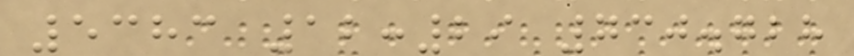5383 12:29 730.728
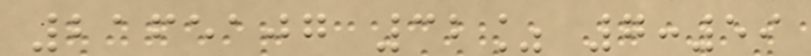2165107 32% 7:59
